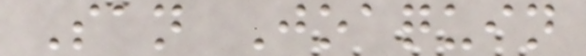San Joaquin
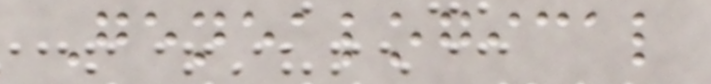Genealogical
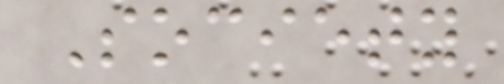Society
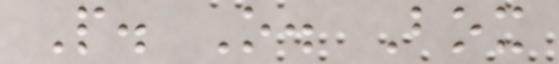P. O. Box
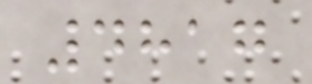4817
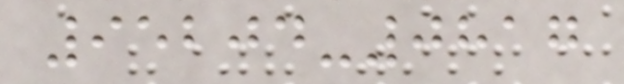95204-0817
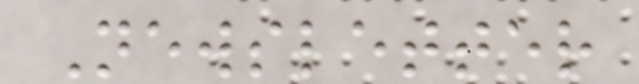Newsletter
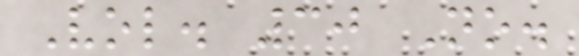Vol. 30 No.
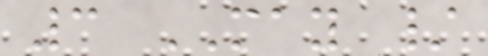3 MAY /
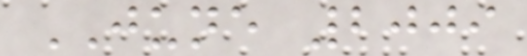JUNE 2009
